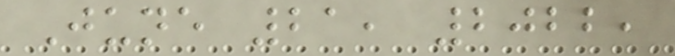June 21, 2022,
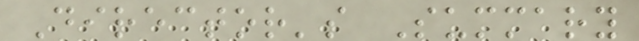Director's Summary
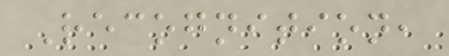Recognition,
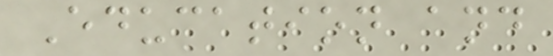Education and
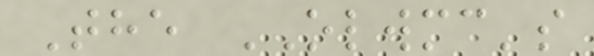The OLWMC's
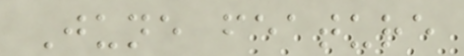June feature
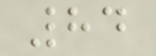84
